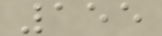155
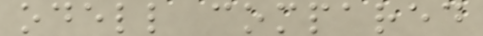odell compared
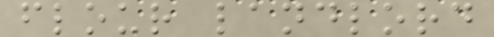flour landlord
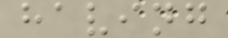having
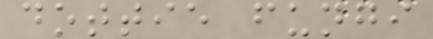dottie fungi
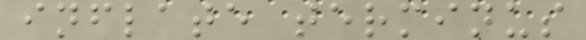inflate terminus
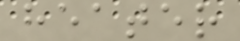heater
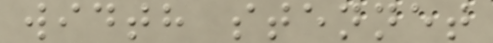width stennet
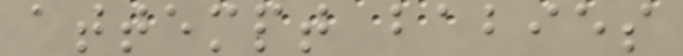attempt babies
